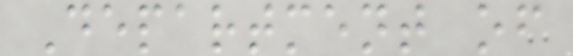Department of
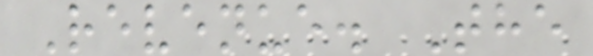Revenue. The
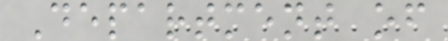Department of
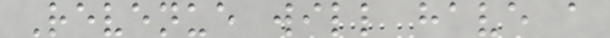Revenue will have a
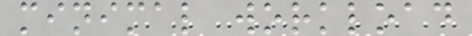minimal workload
